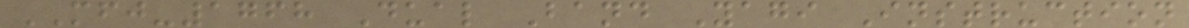MFJ-1768 Dual Band Yagi Instruction
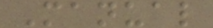Manual
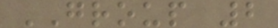GROUP 2
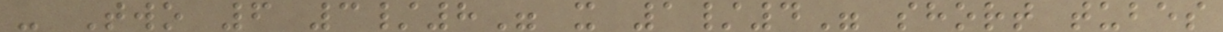- Two 6 3/8" x 1/4" short tubes
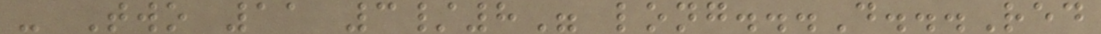- Two 11 3/8" long...D...Red
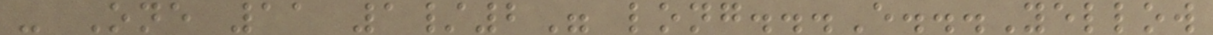- One 11 1/2" long...E...Yellow
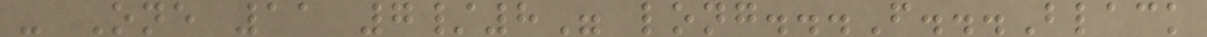- One 11 7/8" long...F...Black
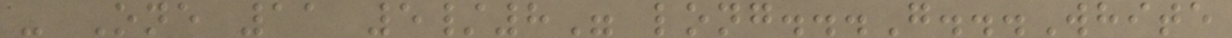- One 11 5/8" long...G...White
